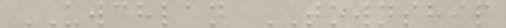UWCHLAN TOWNSHIP
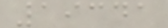19341
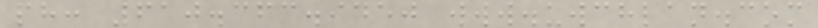ph: 610.363.9450 www.uwchlan.com
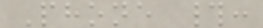Phone #:
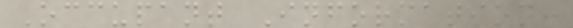Occupant Information:
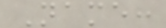Name:
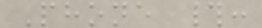Phone #:
